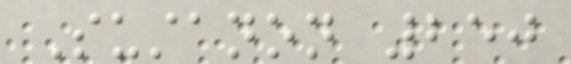Sustanon 250
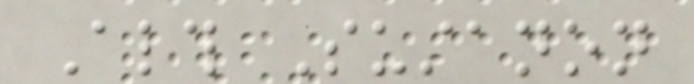Although Sustanon
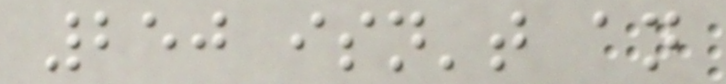250 isn't an
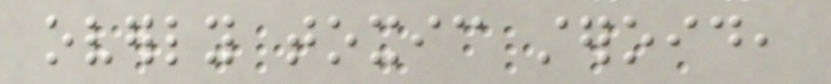overly toxic steroid,
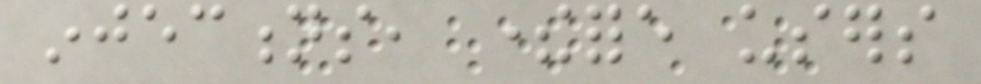injections, therefore users
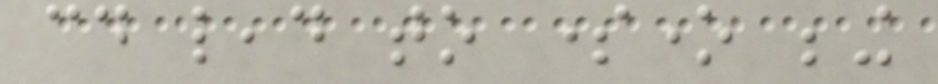could lead to someone being
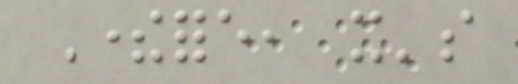Therefore, it's
